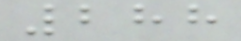288
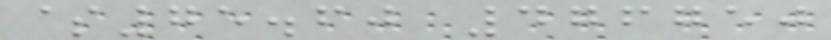$75.60 476750
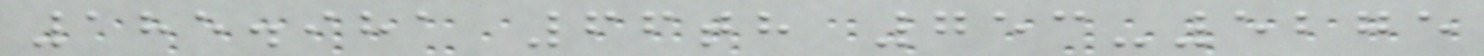185.981 66th 753-5275
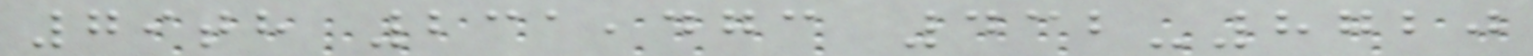79th 231,473 432-8720
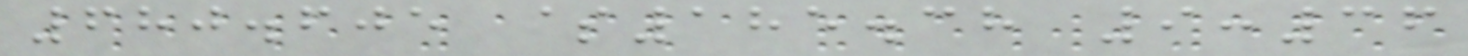680.605 $185.38 9:36
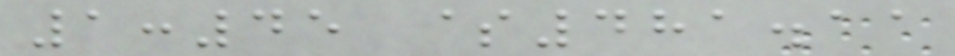1:45 $481.11
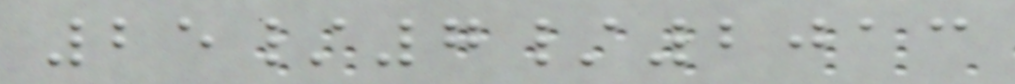25/7/2013
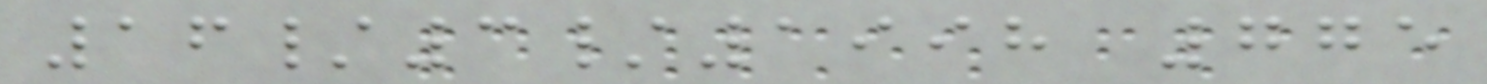16/3/1998 775
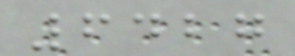6427
